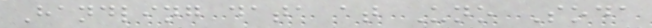Handling data at Uno Soda
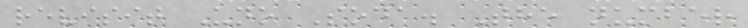revisit Uno Soda. The number
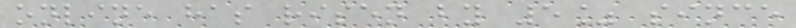online has risen by 5% since
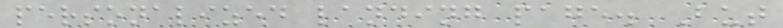personalized landing page. But
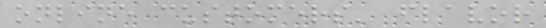online customers' flavor
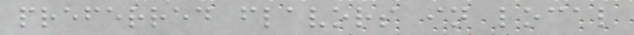preferred flavors in local
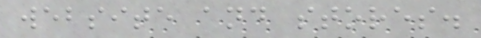website and stores.
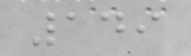149
